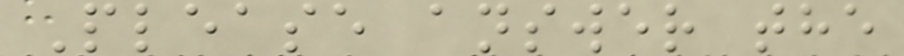Please answer the
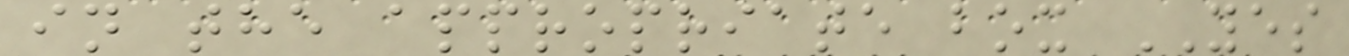in the appropriate box YES
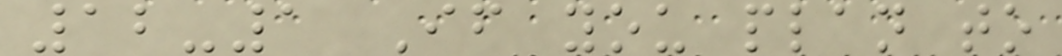12-1 If you plan to
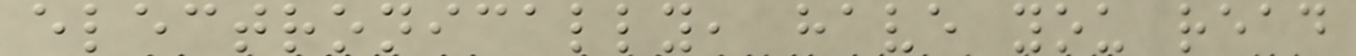electronically, have you read
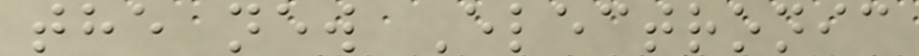the new Electronic
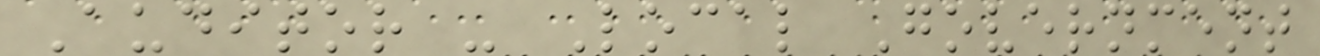Auditor - Local Government
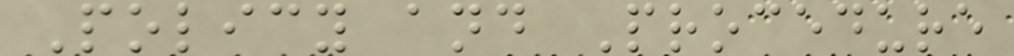Policy and Procedure
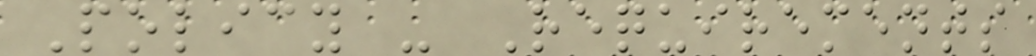Policy - Requirements
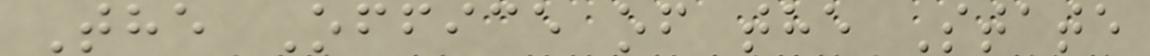The Office of the State
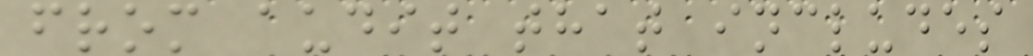from audit that includes
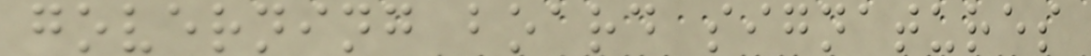governing board signatures
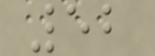52
